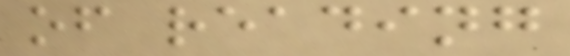of reading
